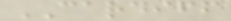CARDIFF
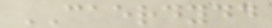CAERDYDD
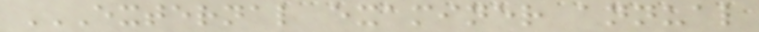EXTERNAL EXAMINER ANNUAL
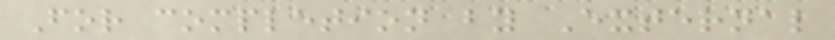For completion by External
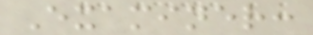Examiner:
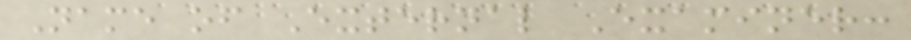Name of External Examiner:
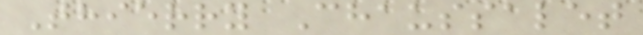Thierry Chaussalet
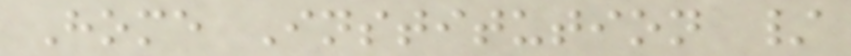Home Institution /
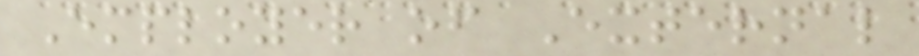Employer of External
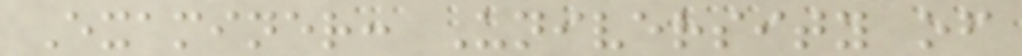Examiner: University of
